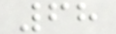68
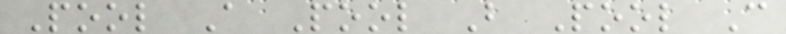Pool A Pool B Pool C
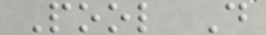Pool D
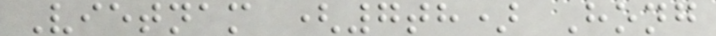Vietnam (7th) Hong
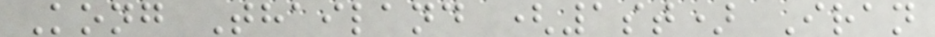Kong Thailand (1st) Iran
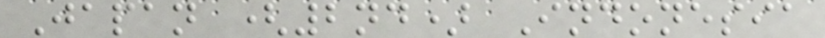Japan (2nd) Indonesia
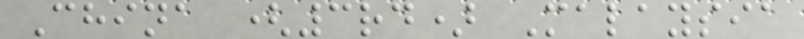China (3rd) Malaysia
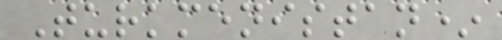Turkmenistan*
